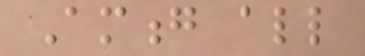Among all
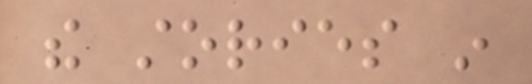the stories in
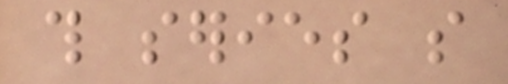this series so
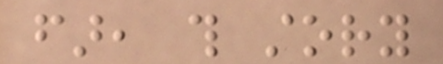far, this story
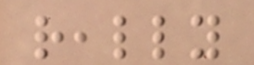really
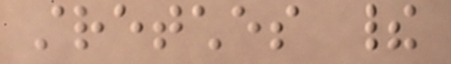stretches their
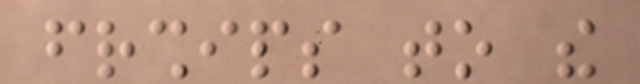friendships to the
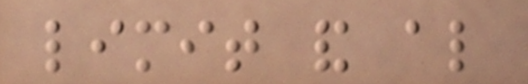limit and also
